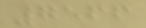7566
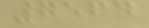7564
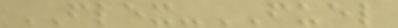FLEX-FUEL
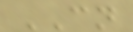CN
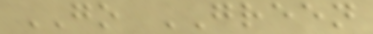GO GREEN
